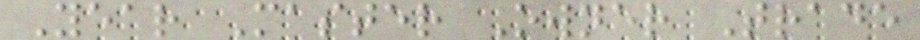Year Master Owner Trade
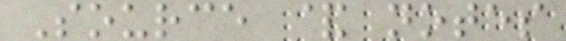Source & notes
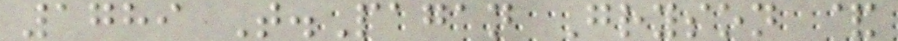1789 T.Pagan Gryson &
